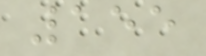155
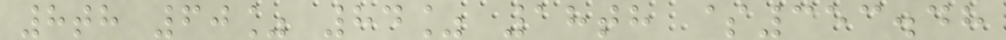8th 60% 84% 18th $353.48
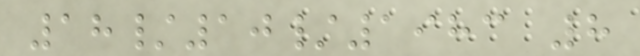18/10/1983 8
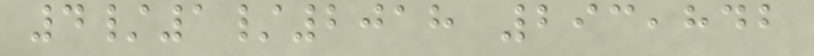4/1/2018 293,842
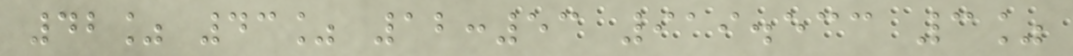42% 43% 12:53 919.533 3%
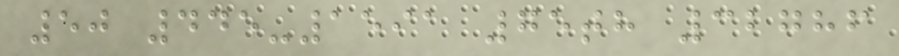50 445-1591 75th 32786
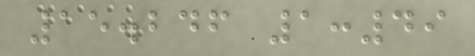15.246 1:49
